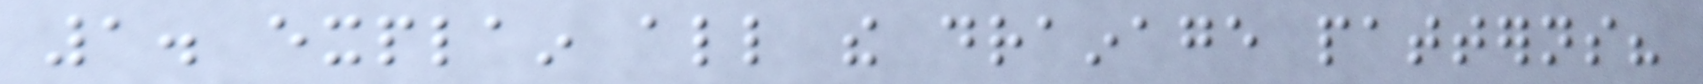1. explain all the drainage patterns?
